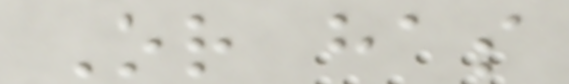Or has
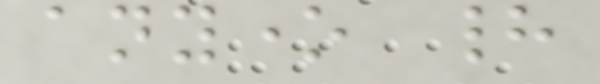anyone had
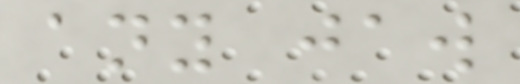any jaw
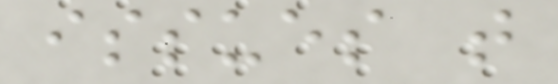issues that
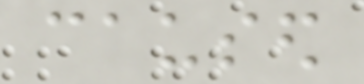caused
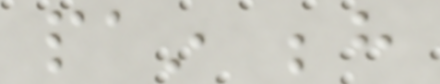pain behind
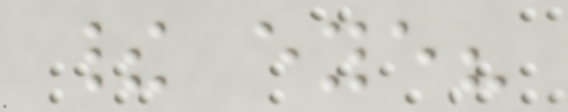their eye?
